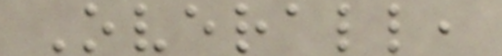Overall,
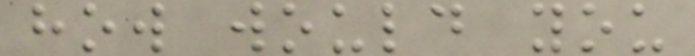how would you
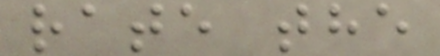rate the
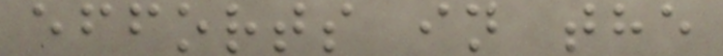efforts in the
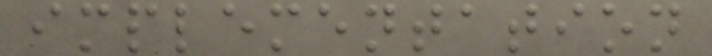implementation
